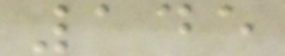145
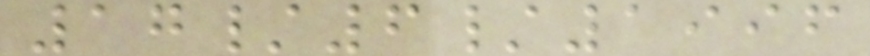17/6/1996
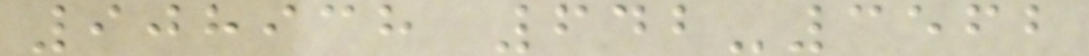908938 642-3562
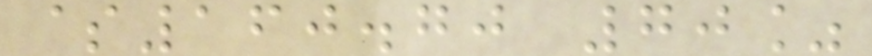$160.70 70%
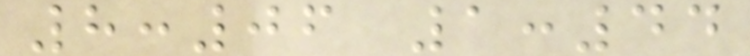8:06 1:44
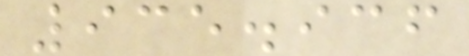935.936
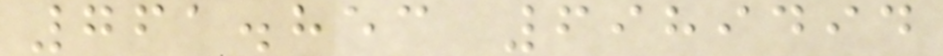761.853 6989494
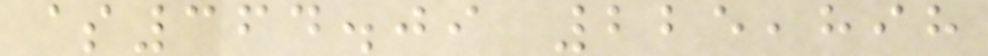$364.09 225,898
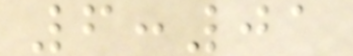6:01
